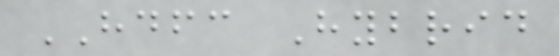HDFC Hybrid
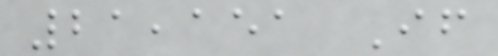21,151 If
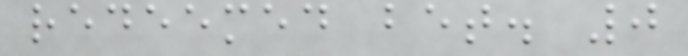redeemed bet. 0
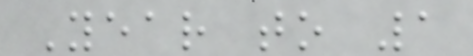Year to 1
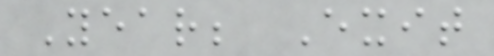Year; Exit
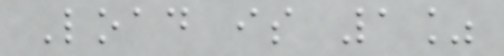Load is 1%
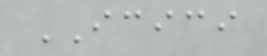ICICI
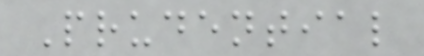Prudential
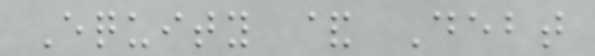Equity & Debt
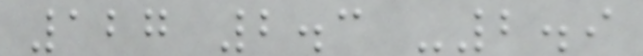127 2.3 -2.9
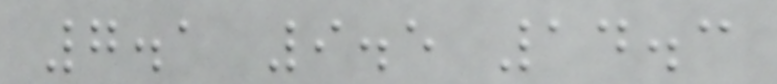7.1 9.5 14.3
